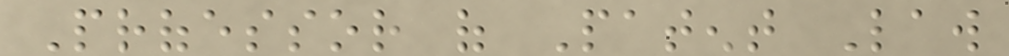Professor of Patent Law
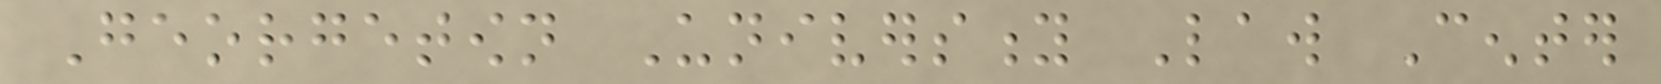Georgetown University Law Center
